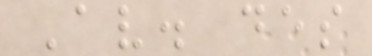Av. des
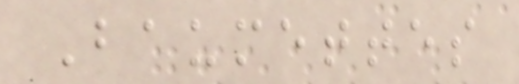Baumettes
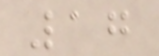17
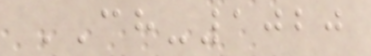CH-1020
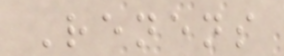Renens
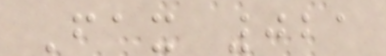Fax 021
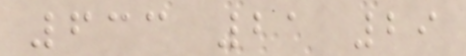633 21 29
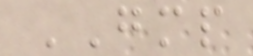GMP
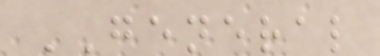GENERAL
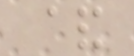&
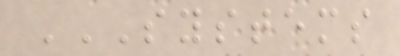SYSTEMS
